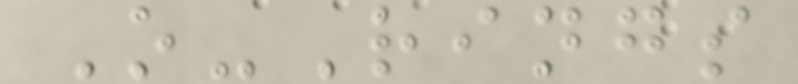O-Rings
